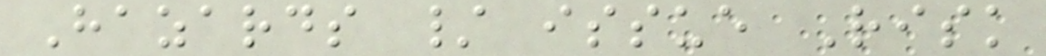Hazards / issue Risk
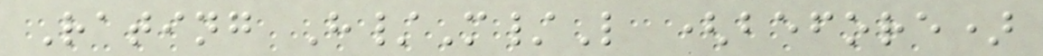Rating H/M/L (before)
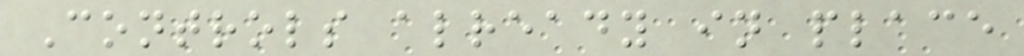Controls already in place
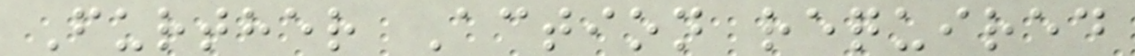Further Action required
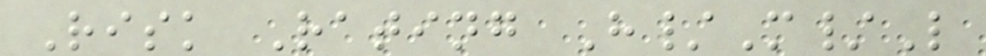Risk Rating H/M/L
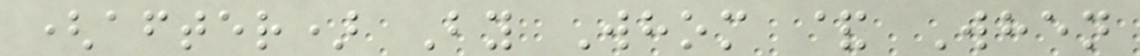(after) By Whom & When
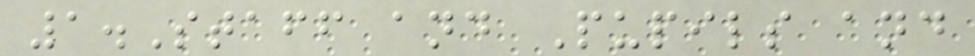1.Staff and Pupils and
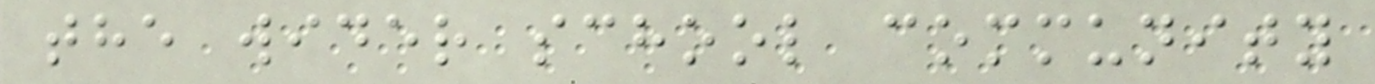the wider school community
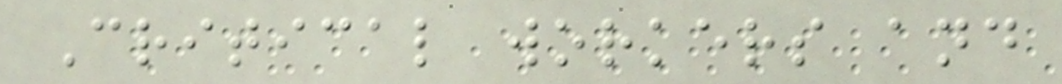Critical workers and
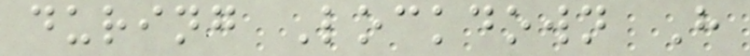during Lockdown H
